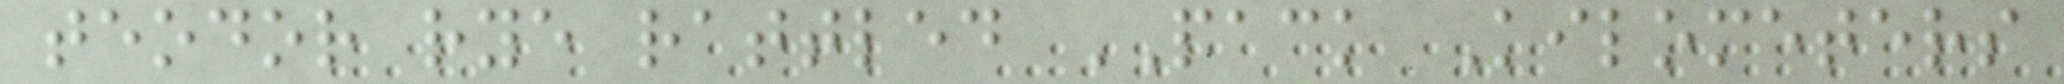teodor rye rattled PACK Kilometers
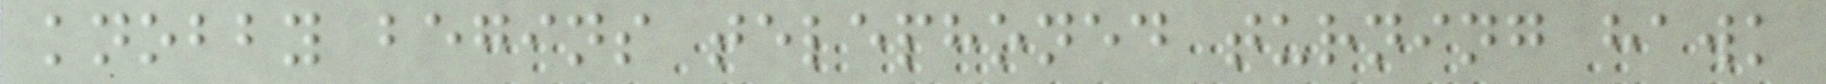knobby begins telephoned turning hawk
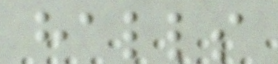halls
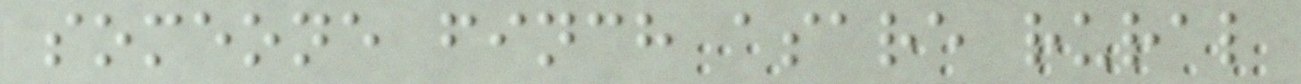someone finch asare rural
